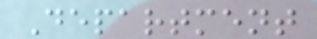Department
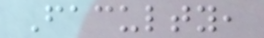Faculty,
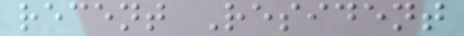recent Resident
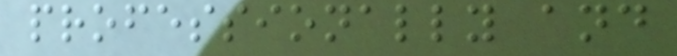professionally and
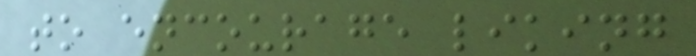to encourage liking
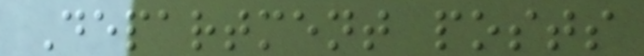Department posts
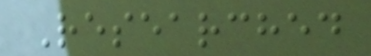Researched
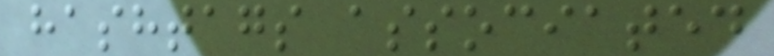hashtags associated
